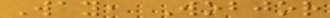Way, Wobjor
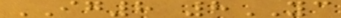IG8 8YC
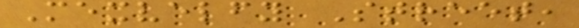Mexvelfy Street,
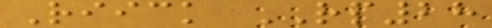Riick RP28
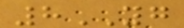8YG
